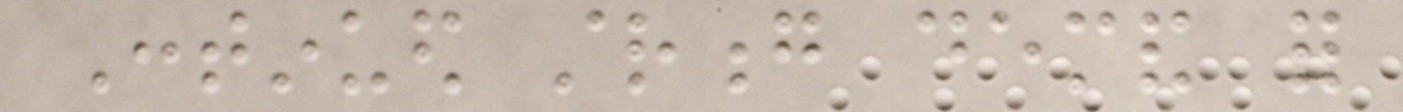Continued strong demand for
